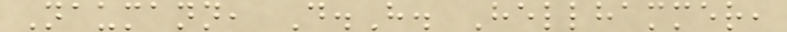Naumann, D.H. Hellhammer,
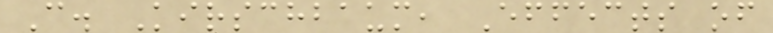C. Kirschbaum, Effects of
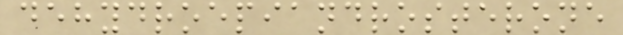dehydroepiandrosterone
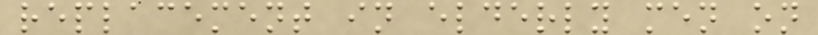replacement in elderly men on
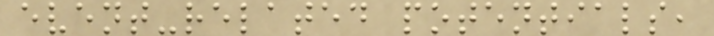event-related potentials,
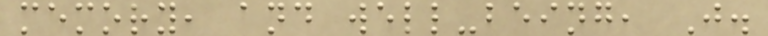memory, and well-being, J.
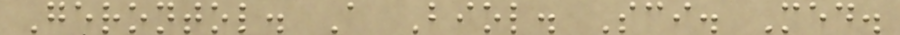Gerontol. A Biol. Sci. Med.
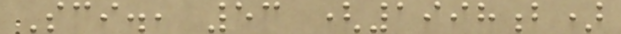Sci., 53 (1998b)
